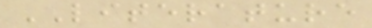LITERATURE
